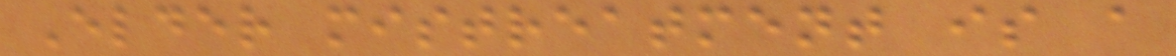Elder mistreatment is a
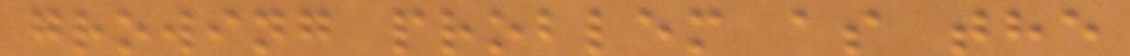growing problem as the
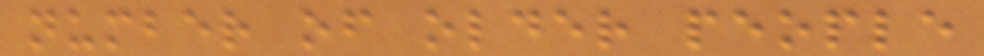number of older people
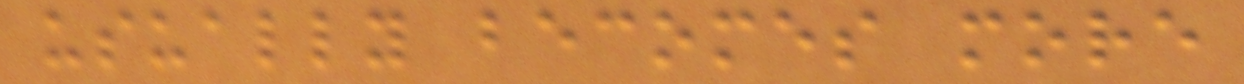usually becomes more
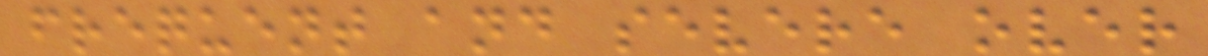frequent and severe over
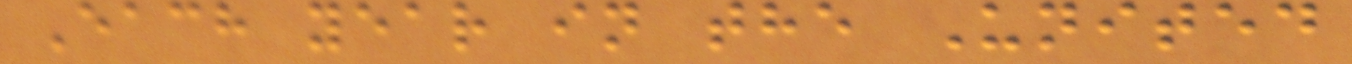Each year in the United
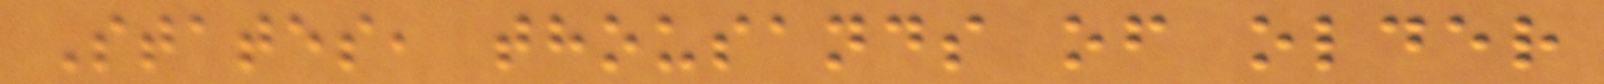States, thousands of older
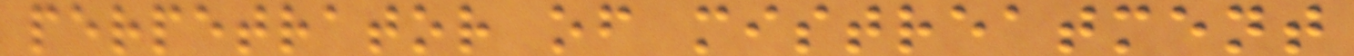perpetrator of mistreatment
